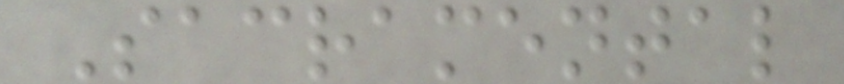Sacramental
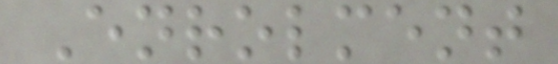Enrolment
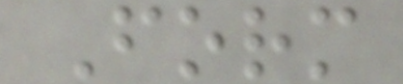Form
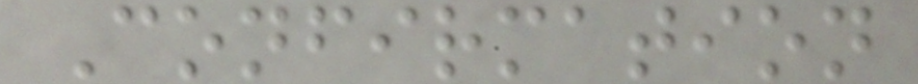Confirmation
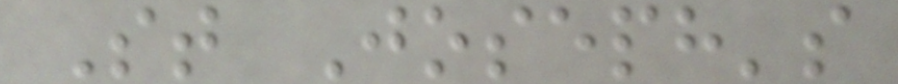St Joseph's
